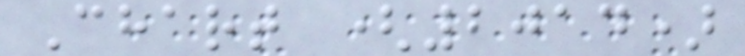Chart (2014)
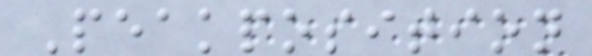Peakposition
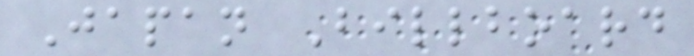Japan Billboard
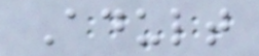Adult
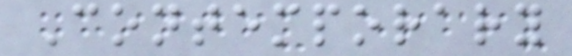Contemporary
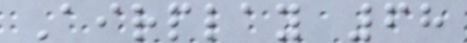Airplay 68
